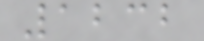1232
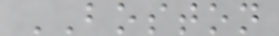BOSTON
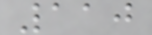110
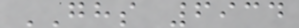GHS 6934
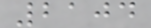2104
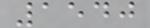1540
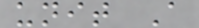unit A
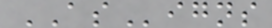ASigns
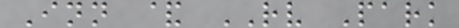Inn & RV Park
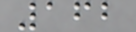162
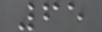65
